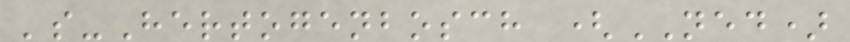's-Hertogenbosch (NED)
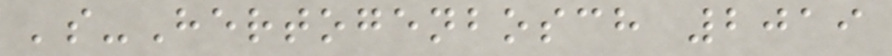's-Hertogenbosch 2019
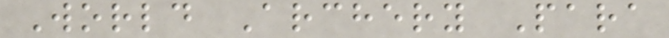World Archery Para
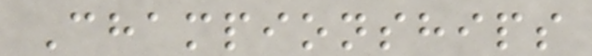Championships
